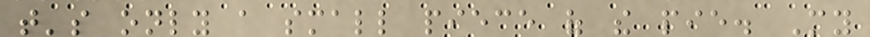that's only a small piece of the pie. My
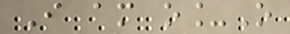I am o_O
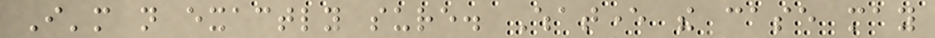I'm not exactly sure. Whatever the case may
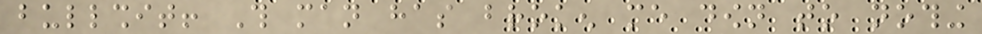bullshit! This man has broken me down to nothing
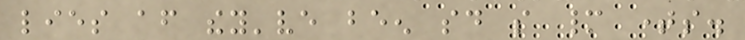lies after they've been said so many times.
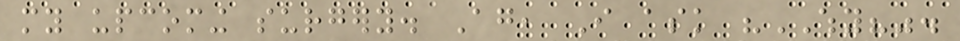my upcoming surgery. Again, I ask "WHY?".
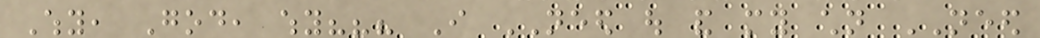Why, God, why??? I NEED out and my children NEED
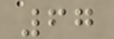67
